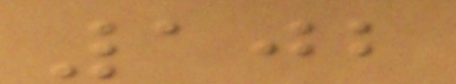102
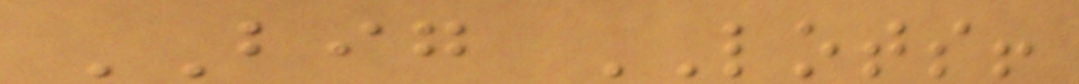BIG LOTS!
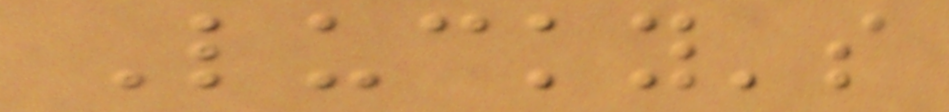Lucky's
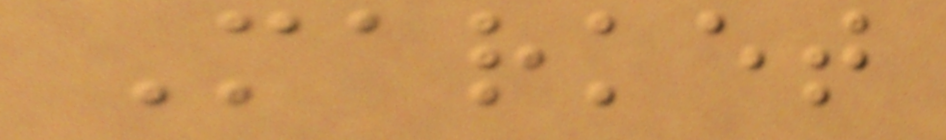Market
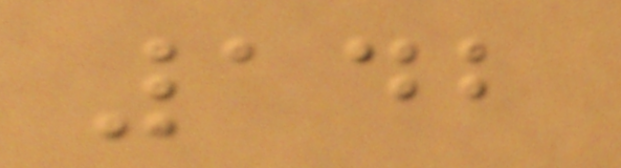142
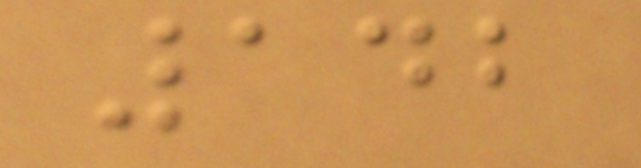142
